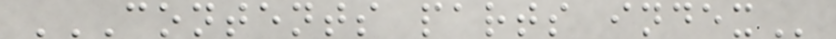CONTENTS PARTS INDEX
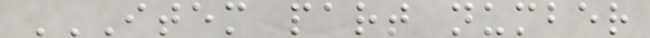ITEM PART NUMBER
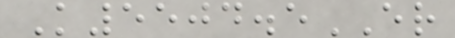K5504.5ER
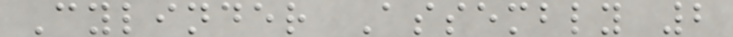Cylinder Assembly 2
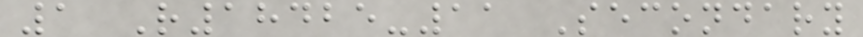1 R18425-11 Secondary
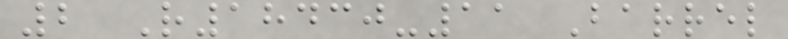2 R18430-11 Barrel
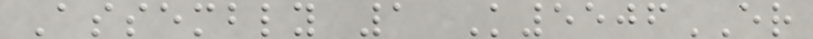Assembly 1 K5506ER
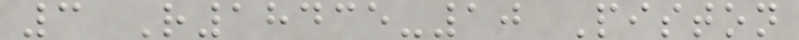3 R18435-10 Piston
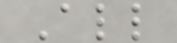All
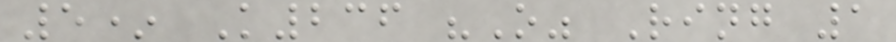5* K236 "O" Ring 1
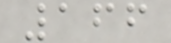166
